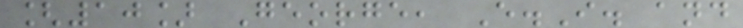[10] George, E.I. and
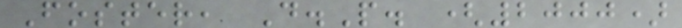Foster, D.P. (2000)
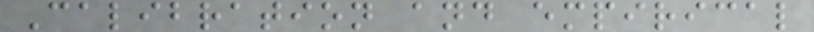Calibration and empirical
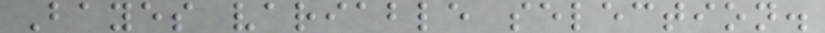Bayes variable selection.
